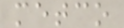metco
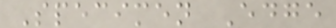Specimen Edge
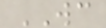WC
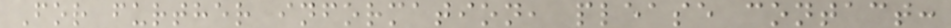For further information, please contact:
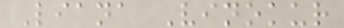Liana Vinokur
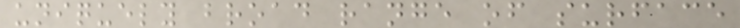uniquely broad range of surface
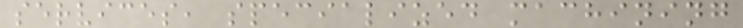services, specialized machining
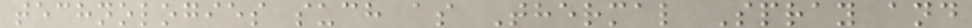technologies such as Thermal Spray and
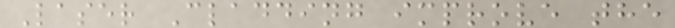Laser Cladding improve the
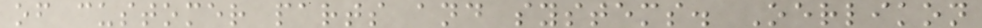of customer parts and systems. Oerlikon
